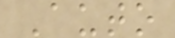Auto
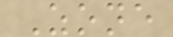Zone
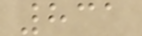831
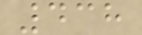438
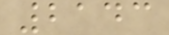2143
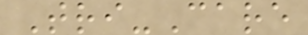Tri-Care
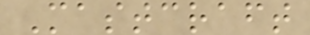Mastcraft
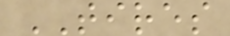TIRES
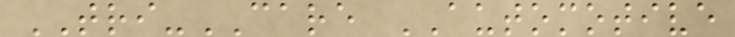TRI-CARE AUTOMOTIVE
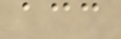acc
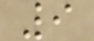9
